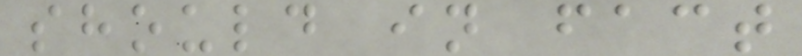should in fact
